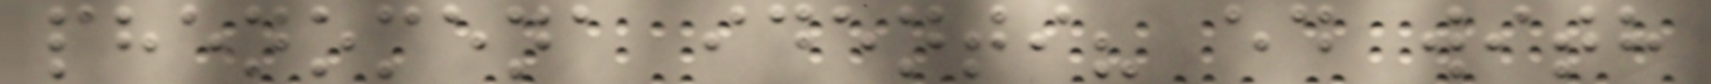phenomena identi? ed with
